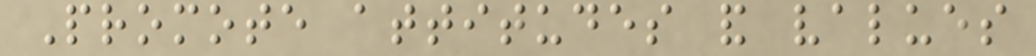Promote attitudes and values
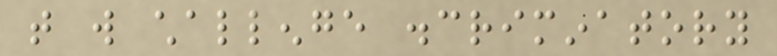that will challenge discriminatory
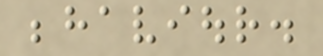behaviour.
